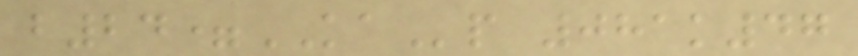b24=KAp 081k47
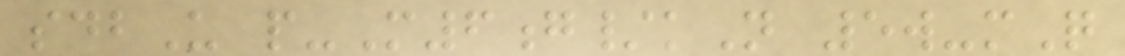sdbU p-M6g/kN 5w-mQ
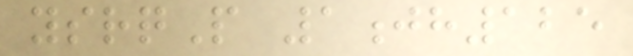ysrqP 1jh125
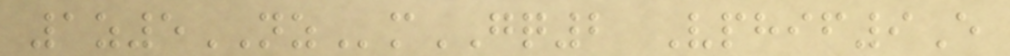1z5NZmGQ2 Vphif9E
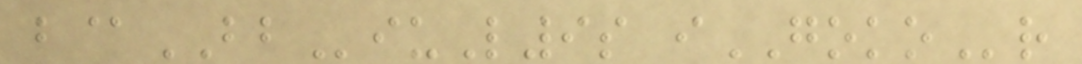b@BBiuL9s iGOKOr
